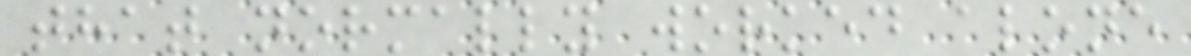that normally worked alone
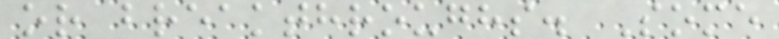or breakthroughs. Some
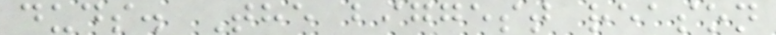duds. The biggest reason
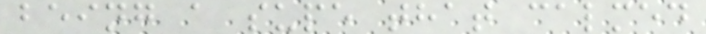being a supe that calmed
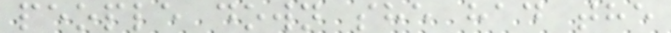people down she had the
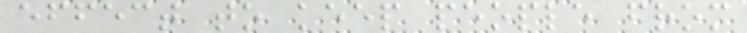effect to keep people from
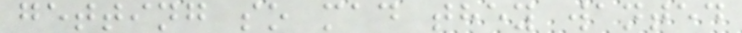getting so mad they wanted
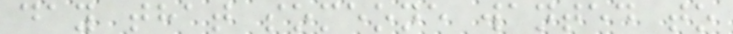day that someone wanted to
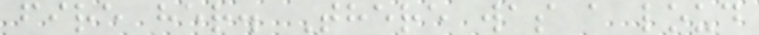fire her. There was a loud
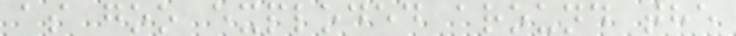as goo exploded around the
